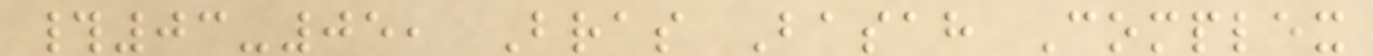#03-05, Bras Basah Complex
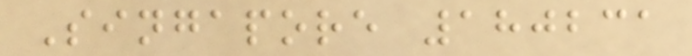Singapore 180231
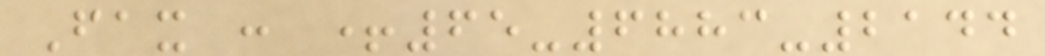Fax : +65-6883-2144
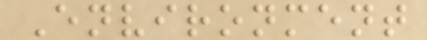Environment
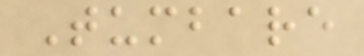Tumbare
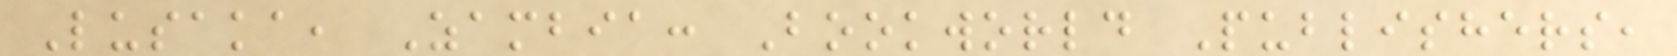Lusaka, Zambia: Bookworld Publishers,
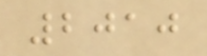2010
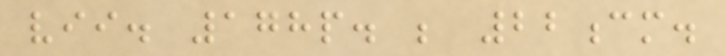vii. 178p. ; 22cm.
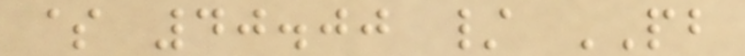$ 40.00 / PB
